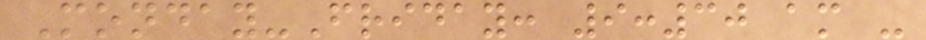Monday-Friday: 9:30 am -
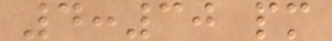4:30 pm
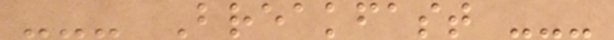--- Breakfast ---
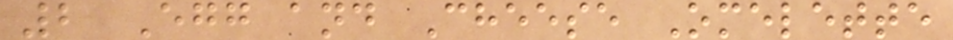2 Egg and Cheese Omelette
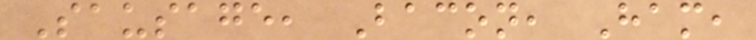Sausage, Bacon, Ham,
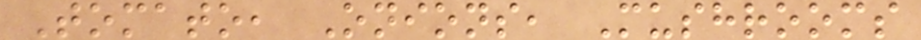Tomato, Onions, Mushrooms
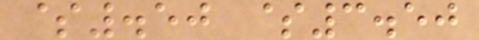$.50 $3.50
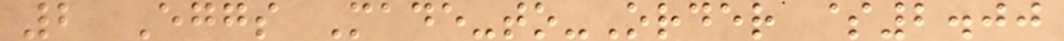2 Eggs Made-to-Order $2.00
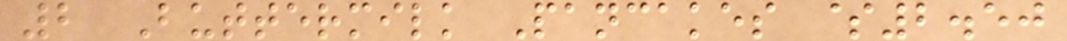2 Buttermilk Pancakes $2.50
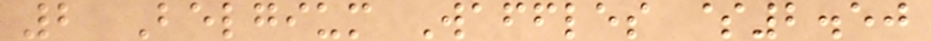2 Belgium Waffles $2.50
